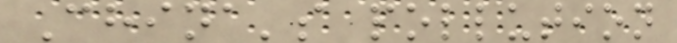China's pollution
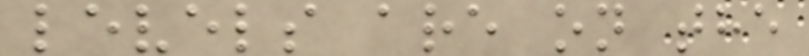levels are on the
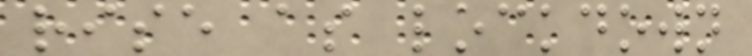rise as lockdown
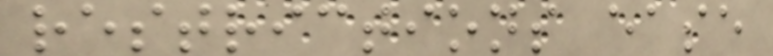restrictions ease
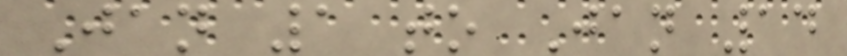Jan 1 to Jan 14
